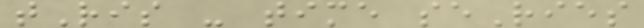tRis - time seRies
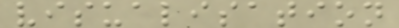visualisation
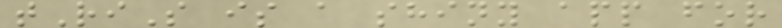tRiS is a shiny app for
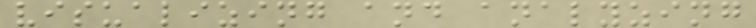visualizing and analyzing
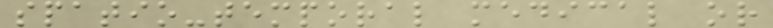spatio-temporal medical or
